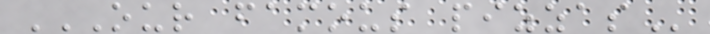OUR FAMOUS PIZZAS
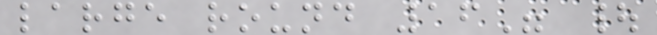large round 16" |
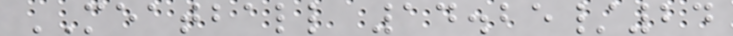MEATBALL 14.25/24
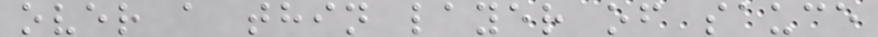over a thin layer of sauce
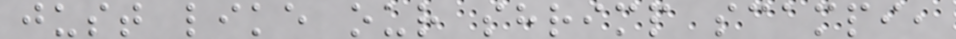just like our shrimp scampi,
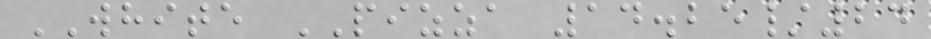WHITE PIZZA 14.25/24
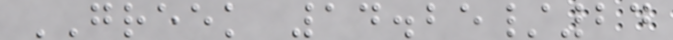GREEK 14.25/24
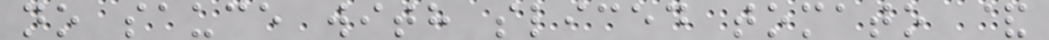no sauce with sliced tomato &
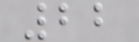22
